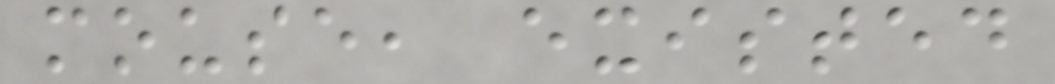mouse, existed
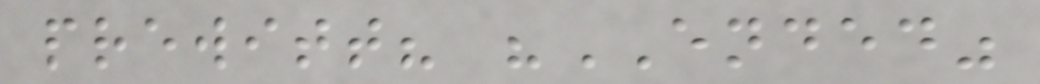prewitt? "ENDED"
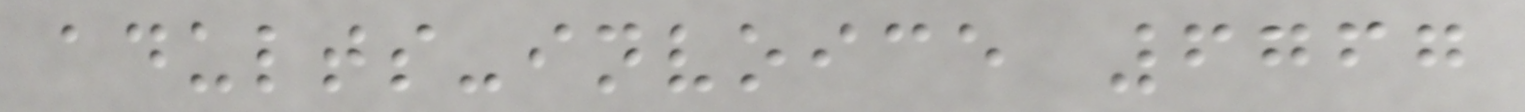adults-invoice 6767
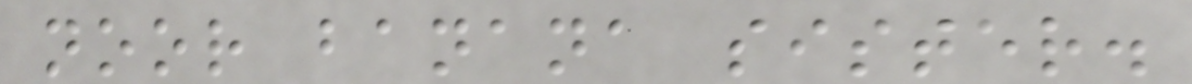noor banana sister.
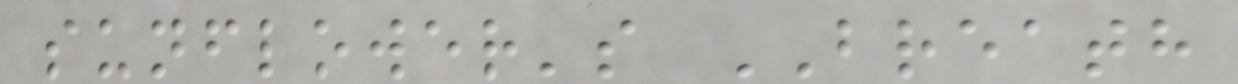sunflower's BREATH
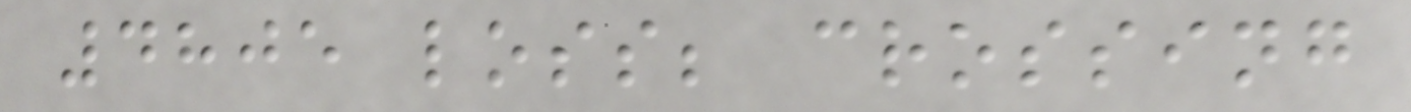4805 loss; crossing
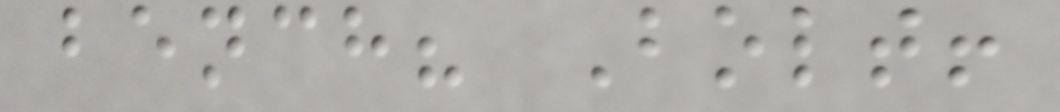bench? Bolt!
